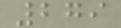279
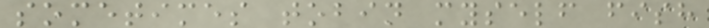sometimes tobin myself fish
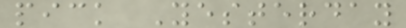pick Yesterday
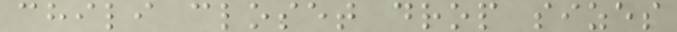chili closet drop sizes
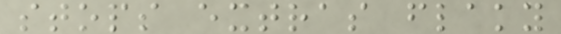stops extras flaky
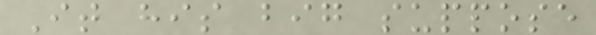It his big suppose
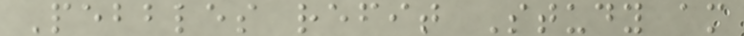Pebbles refit Study am
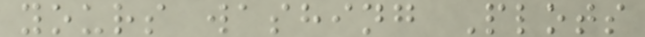yours washing Plots
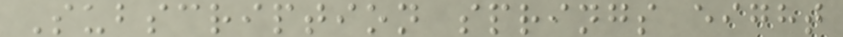Subscription springs eight
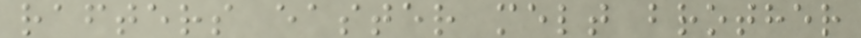rafters easter melt brother
